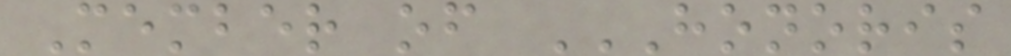Member of HONORIS
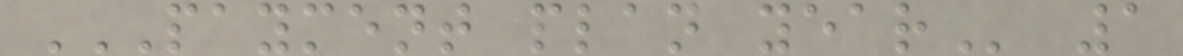PAYMENT PLAN YEAR 1
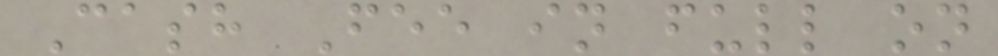Cash Fee in full on
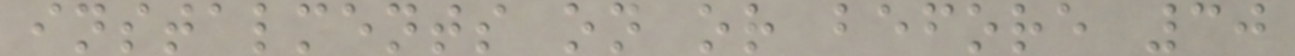instalments on or before 30
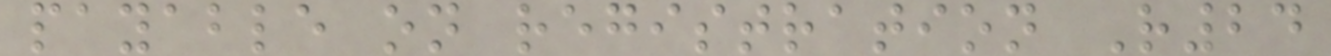payable on registration R24
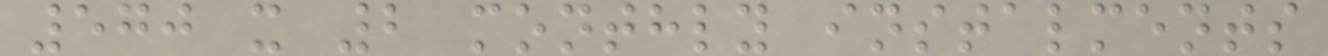570 x 2 monthly instalments
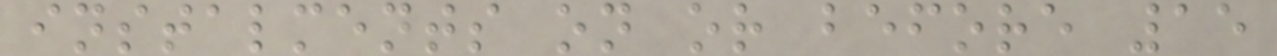instalments on or before 15
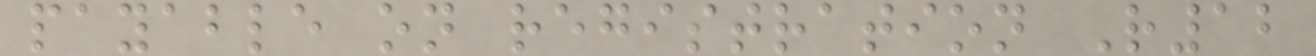payable on registration R12
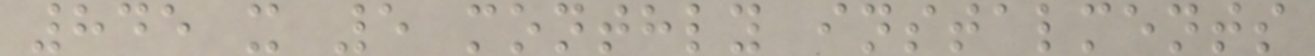845 x 5 monthly instalments
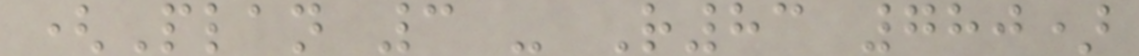(Plan 3 - R83 780)
